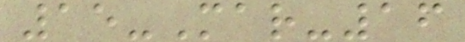15-Mar-16
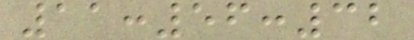11:56:32
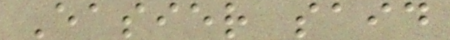Easier said
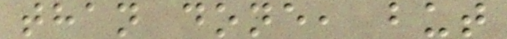than done, but
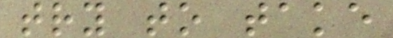try to take
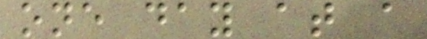one day at a
